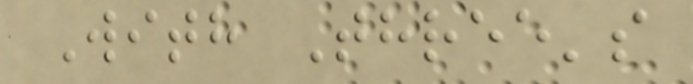With Three's
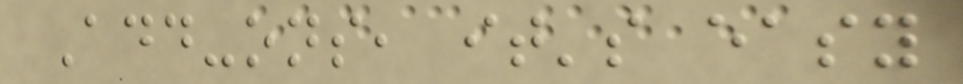Add-ons, it's easy
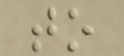to
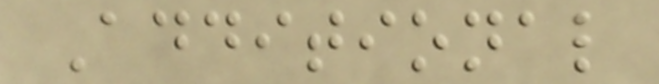Additional
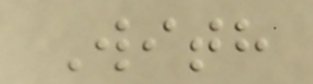With
